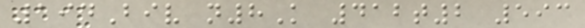194Biv n8K 412t2 593
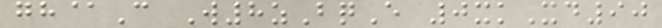gh@C W8zBqE 0xkXd90
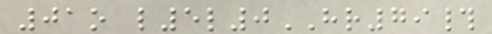01o l5l0HR79#
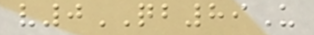v0QB89U
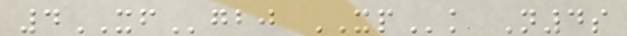4XFgbj XPk N4s
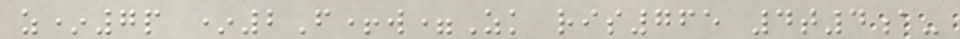z*7p *2F+w=Zk ris765 4t4a-
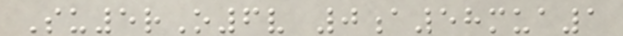Su5rO6v 0a58mua1
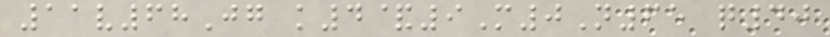11v68Jg k4&9M0N65 q40
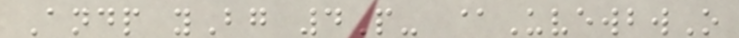Andp yBg 4P- @UvewbwO
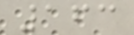163
